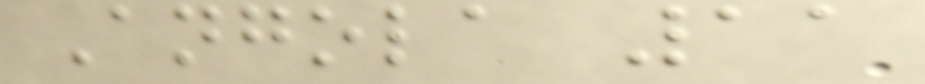Angola 11
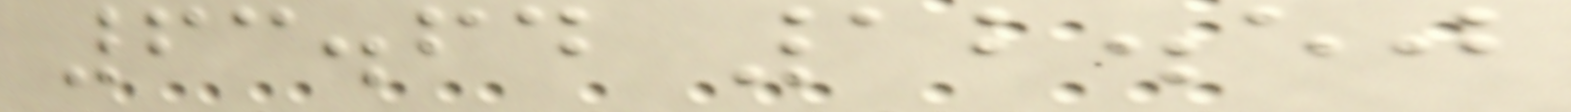63.64 12.50
